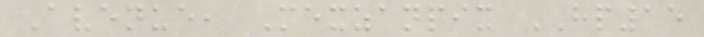Avenue, Mexzanpix HP15
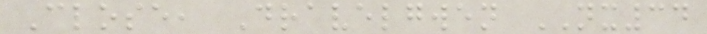Close, Dravelgwen NX34
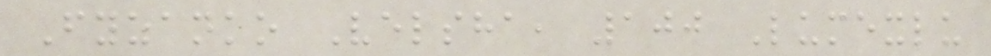Fyzanko Velsha, 100 Lumexlu
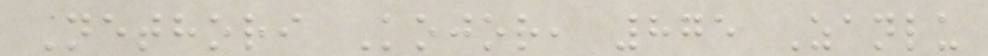Nethori Kojor, 875 Zanlu
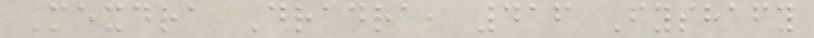Mexdra Dradra, 416 Fyshafy
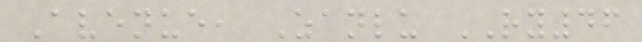Avenue, Zanlu RY46
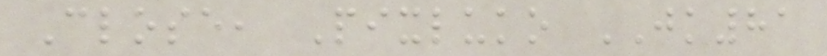Close, Pixluko JK81
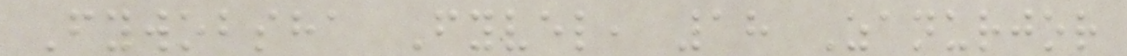Fywobsha Fyvel, 18 Zanurjor
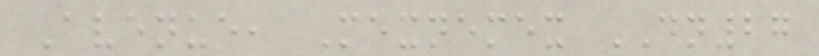Avenue, Mexnemex DN27
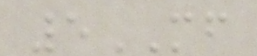5MF
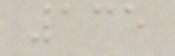135
